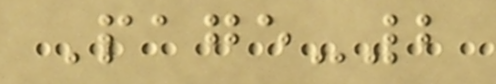Page-2
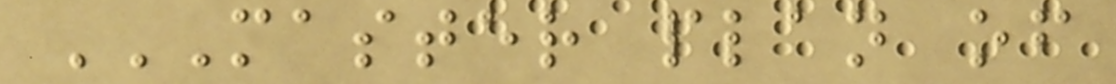MASTER PLAN OF
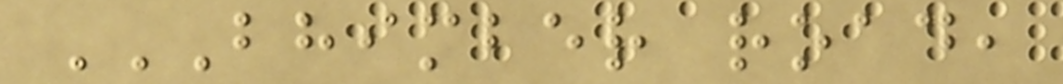BHIMBER ROAD,
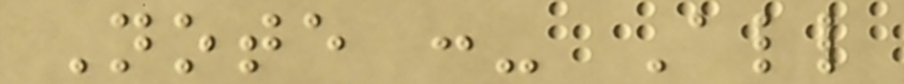Note :- All
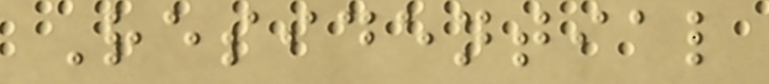Residential
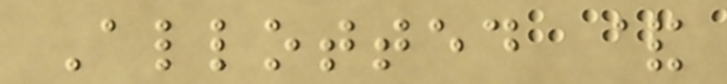Allotted &
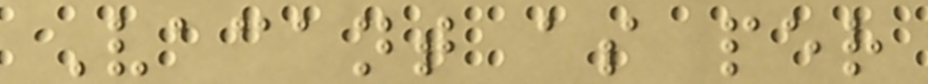Vacant as per
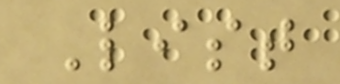List
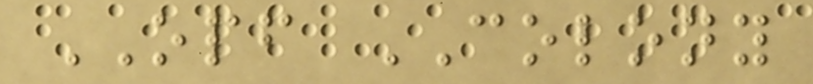OPF COLONY
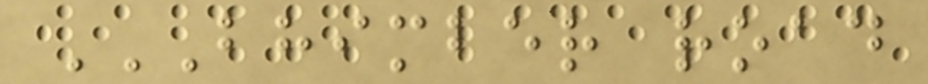BHIMBER ROAD
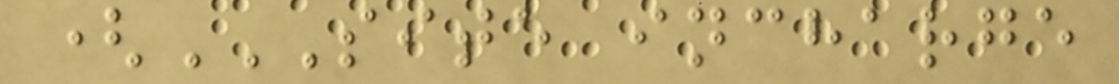(SITE INCHARGE
